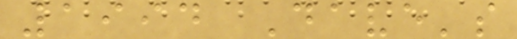1994 Dave's
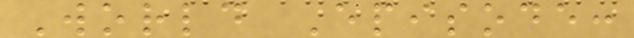World Episode:
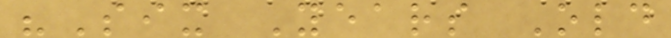"Six Years Old
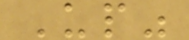Up"
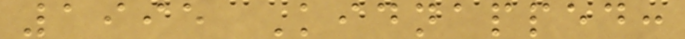1995 Kidnapped:
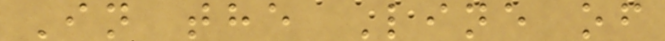In the Line of
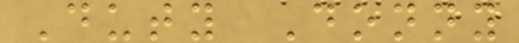Duty Donny
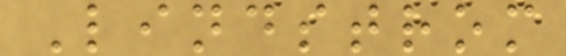Lindstrom
